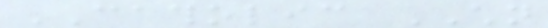CATHOLIC CHILDREN
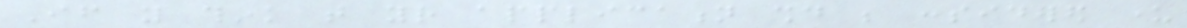If you think that your application should be considered under
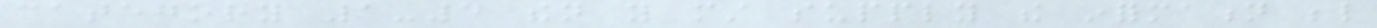category 1-4 then you must supply the information below
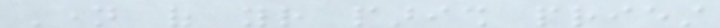Name of your parish priest
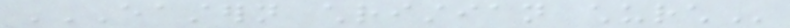EASTERN CHRISTIAN CHURCH
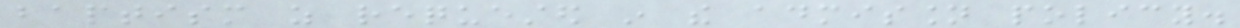baptism as requested in the admission policy.
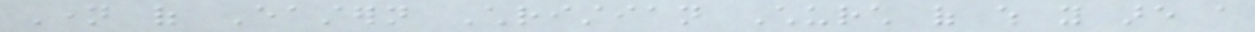Name of Eastern Christian Church of which you are a
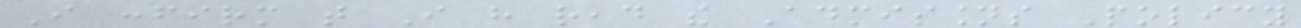I confirm that I have read the Admissions Policy
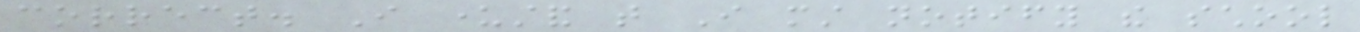correct. I understand that I must notify the school
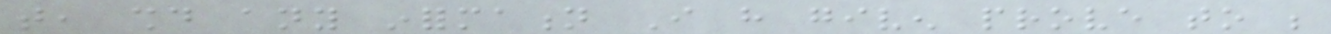that, should any information I have given prove to be
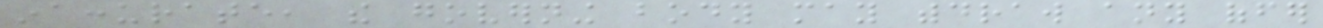inaccurate, the governing body may withdraw any offer
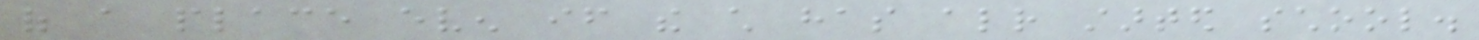of a place even if the child has already started school.
